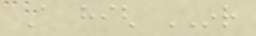A high INR
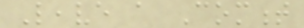Leave a Comment
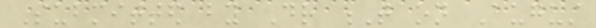Submitted by Dr T on August
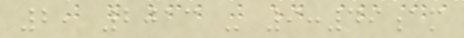2, 2013 - 9:49am
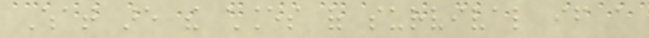What are the chances of survival if a
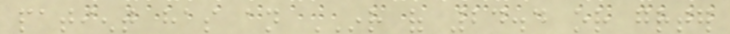patient has an INR of 24.4 or greater
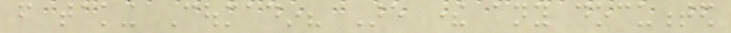from taking Coumadin? Are there any documented
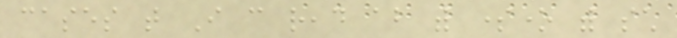cases that I can read about with someone with such
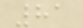81
